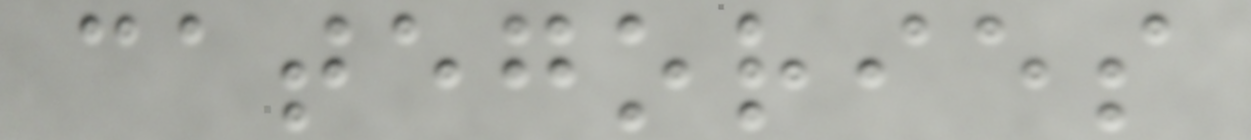categories
